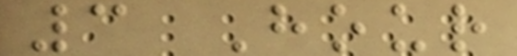3 Hour
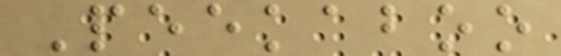Peekaboo
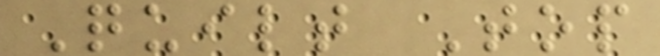Quilt Top
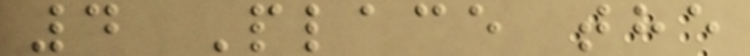4 Place the
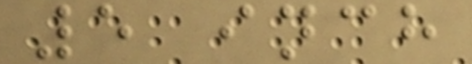5 inch
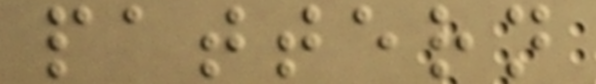pattern
